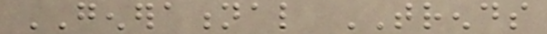GENERATIONAL TRENDS
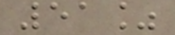51%
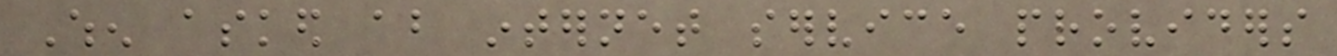When asked about internet service providers
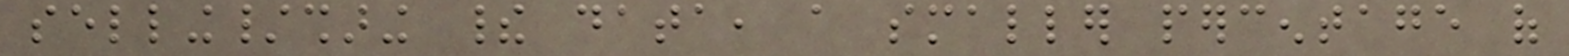selling/sharing their data, a smaller percentage of
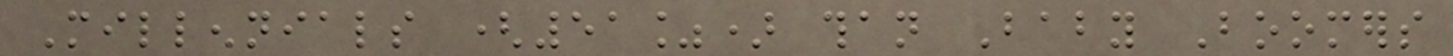Millennials (51%) than Baby Boomers
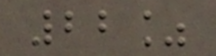22%
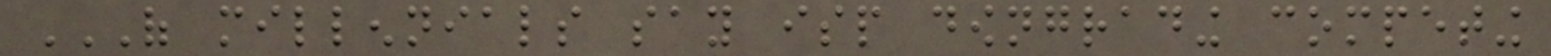OF MILLENNIALS SAY ISP DOWNGRADING COMPETING
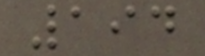194
